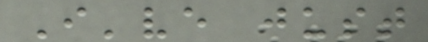I've just
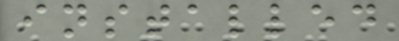installed
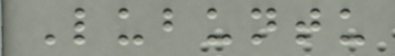Lubuntu
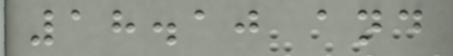18.10 and
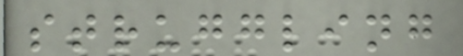struggling
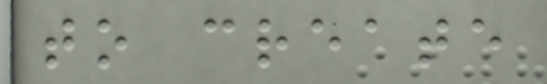to create
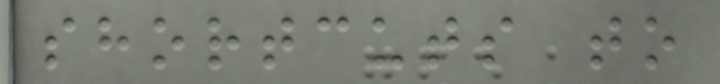shortcuts to
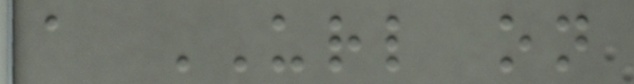a URL on
